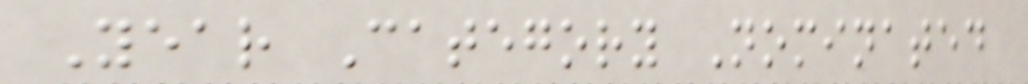Year Category Nominated
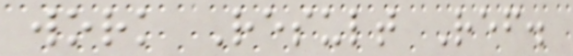work Result Ref.
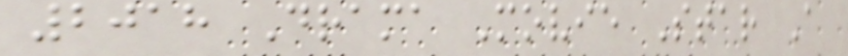2018 Drama Movie Star A
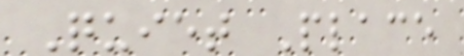Quiet Place
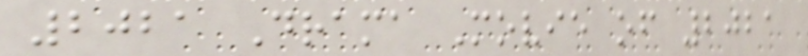2021 Drama Movie of 2021
